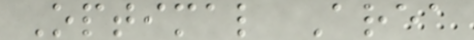Optimal Area
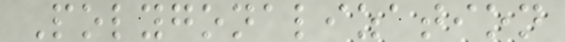Polygonalization
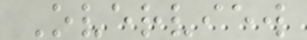Overview
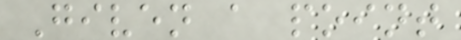Given a point
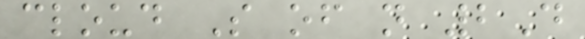cloud S of n 2D
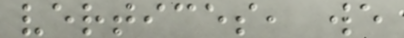vertices, we
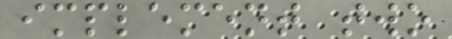implement two
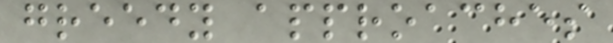greedy approaches
